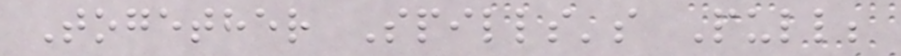Together Spills's Pull;
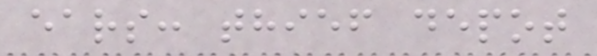ears: thief depot
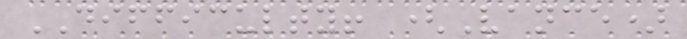DIFFICULTY! (Vance)
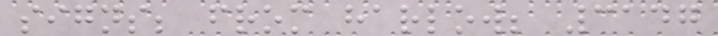signs; from harlow; 3147
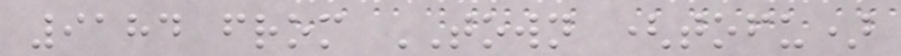9184 from TOWN (tofu)
